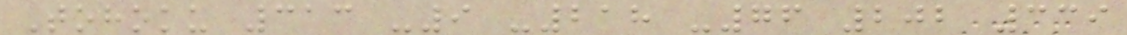Tohoku 313 -9 -218 -76 202 339
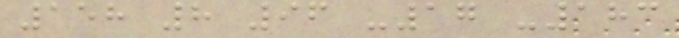158 8 96 -17 -183
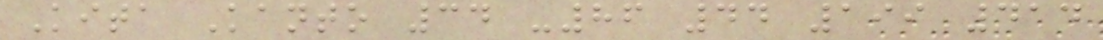Kita Kanto 34 -86 44 199 414
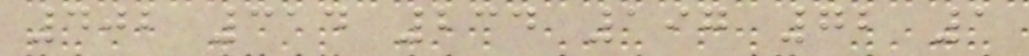402 314 234 197 72 1
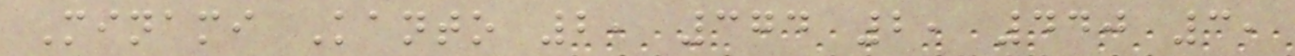Minami Kanto 2, 374 2, 440 3,
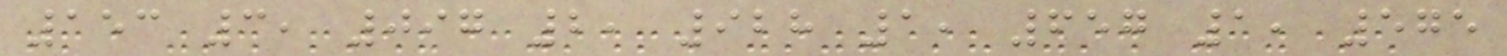153 3, 097 2, 928 1, 657 1, 575
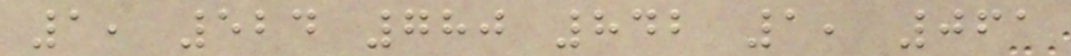1, 524 780 842 1, 061
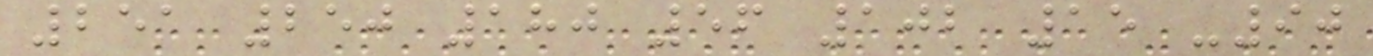251 250 180 56 102 15 -90
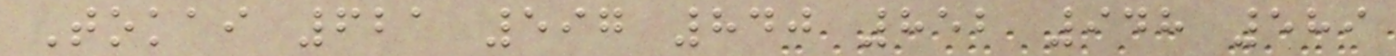Tokai 621 597 840 852 948 589
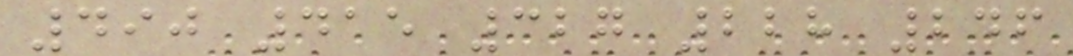490 415 327 228 246
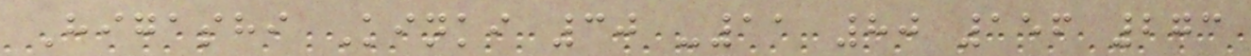Higashi Kinki 30 -11 80 156 273
